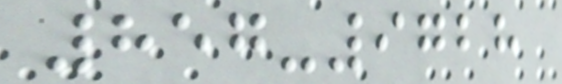857-9728
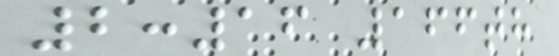2:16 166th
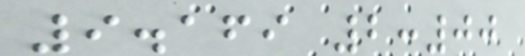9.169 2:00
